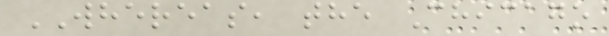WHEREAS, the Chicago
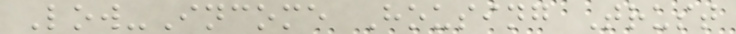Low-Income Housing Trust
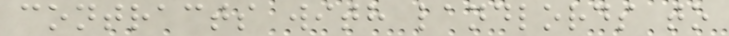contracts with landlords to
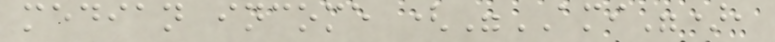median income ("AMI"),
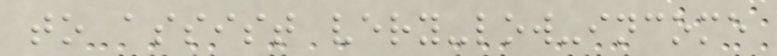to assist very-low-income
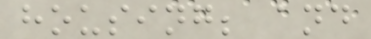housing; and
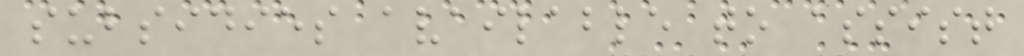subsidies available to assist
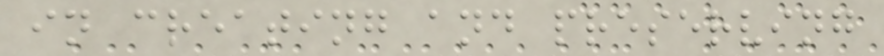in creating and preserving
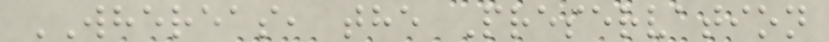WHEREAS, the Preservation
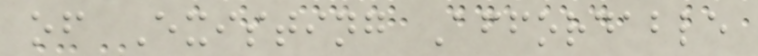of Existing Affordable
